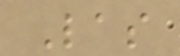Las
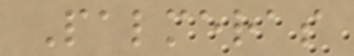Palmeras
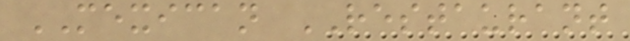MEXICAN RESTAURANT
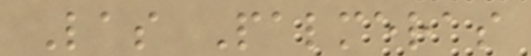Las Palmeras
